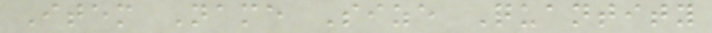Item Name Size Quantity
